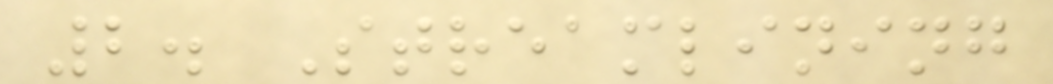2. Streamlining
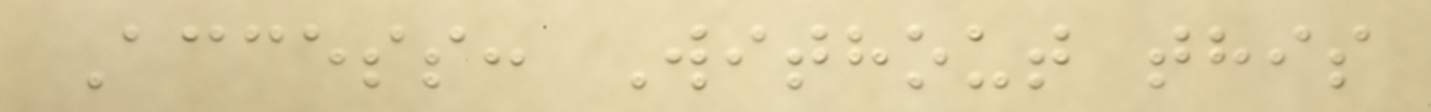Access: Without this
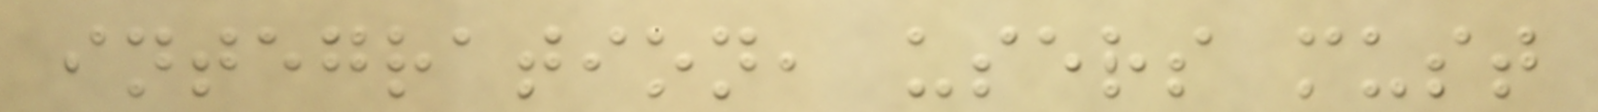integration, users must
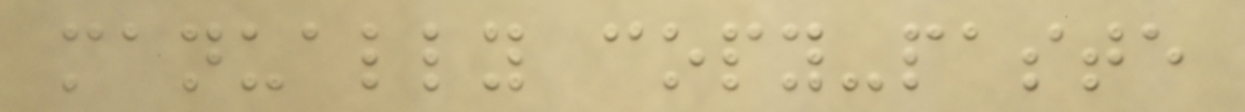manually copy-paste
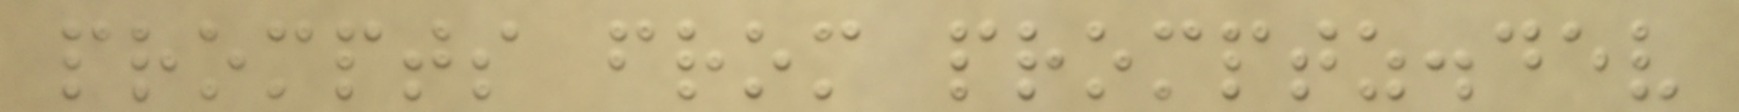prompts from promptz.dev
